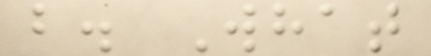b. What
